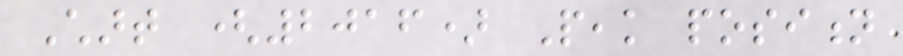Chart (2016) Peak position
